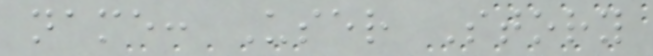name: User Story
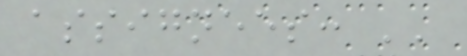assignees: ''
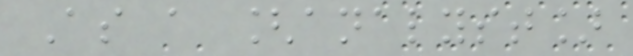As a [analyst]
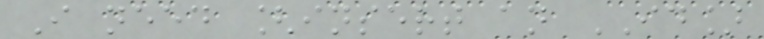I need [insert an ID]
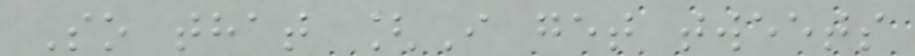So that [I get tweets
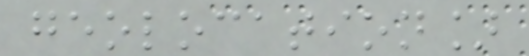geolocation]
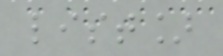list]
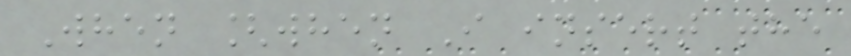When [when I insert the
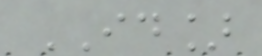ID]
